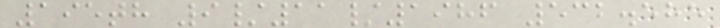195th 9/11/1986 532.585
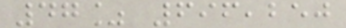47% 696,250
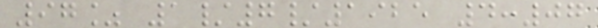97% 1/7/1925 4:07
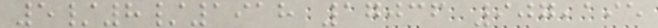5/8/1918 17036 907,195
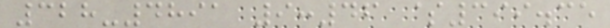328-4891 9:46 $399.35
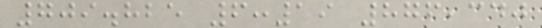709.825 6:19 876,340
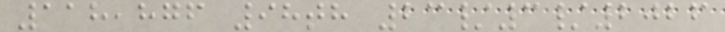118,876 98th 23/3/2026
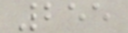255
